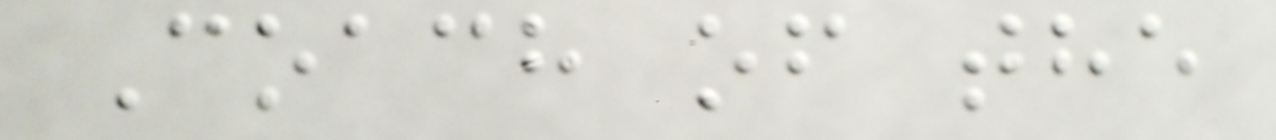Coach of the
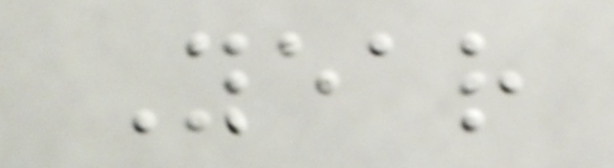Year
